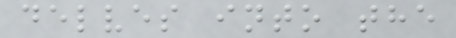delves into the
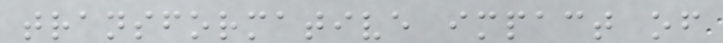transformative impact of
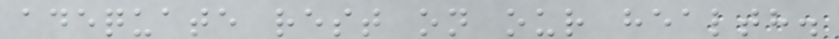adequate rest on our health.
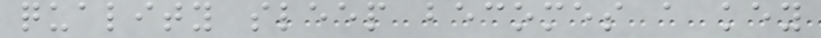quality sleep becomes a key
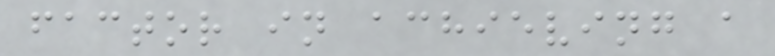factor in achieving a
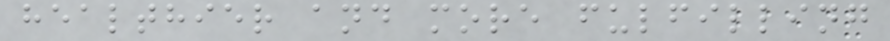healthier and more fulfilling
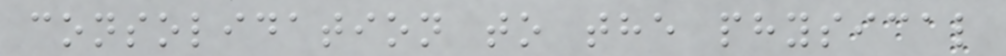consolidation to the physical
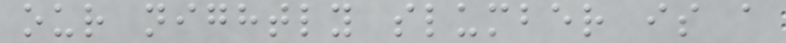our nightly slumber is a
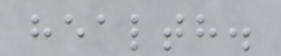health.
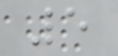5
